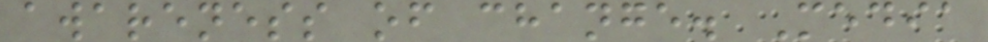awareness of change. Media
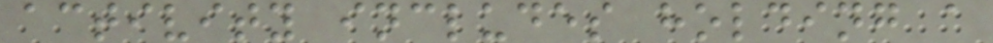activity includes holding a
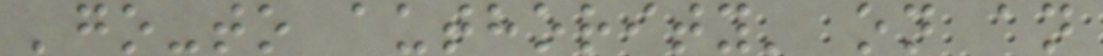'go-to authority' on an
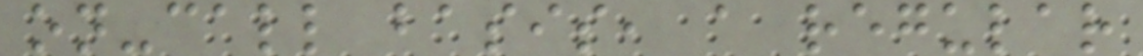on-call basis, a regular
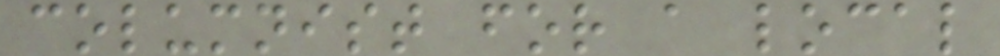columnist for a local
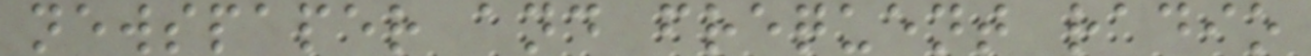newspaper and frequent radio
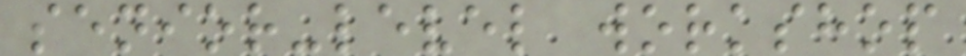senior-level workshop
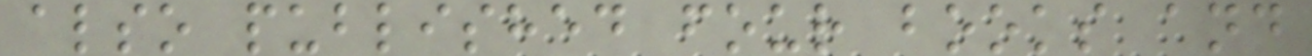also published four books and
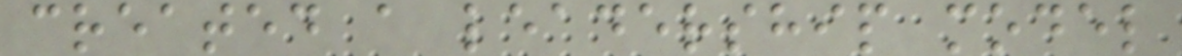created a leadership model
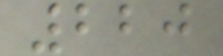220
